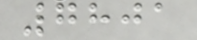7801
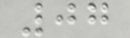07
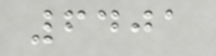6401
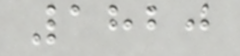1820
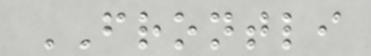FRONTLI
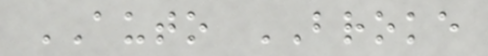AUTO BROKE
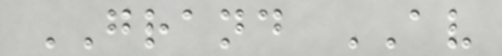GRAND AV
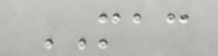MAC
